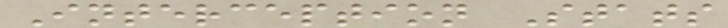Interception Stats
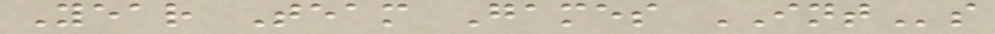Year Team Games INTs
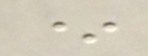*
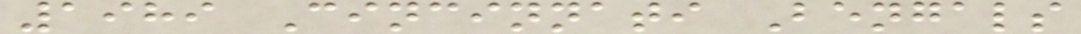1989 Cincinnati Bengals
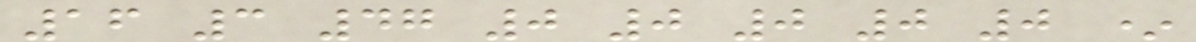16 3 47 0 0 0 0 0 *
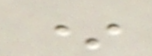*
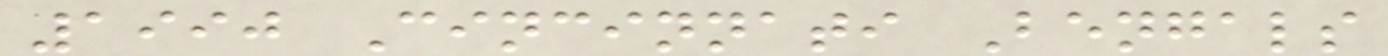1990 Cincinnati Bengals
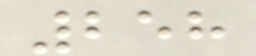258
